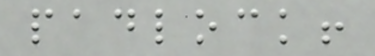padlock!
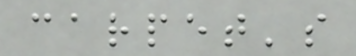carpet's
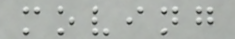moving
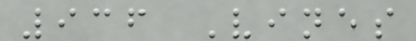936 Vines
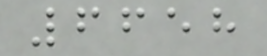6658
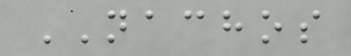NACHOS
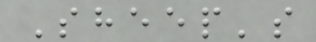Sheep's
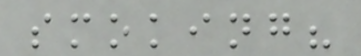smoking?
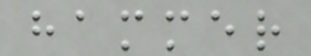hammer
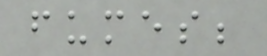fumes;
